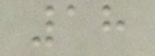18
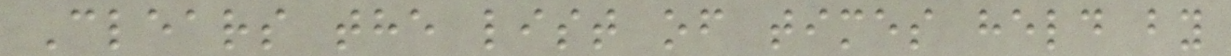Clears the list of times held by
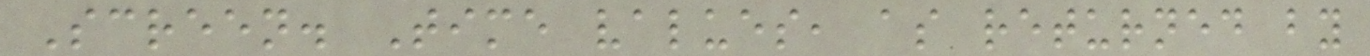Screen. Time values, as returned by
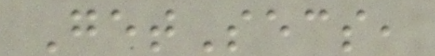GetSecs,
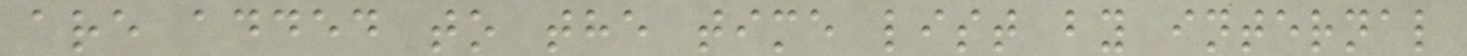are added to the time list by internal
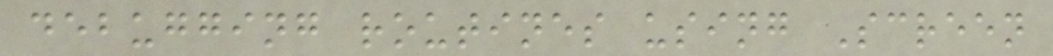debugging routines using Screen
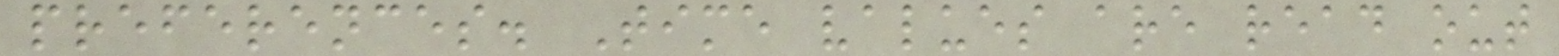preferences. Time values are read out
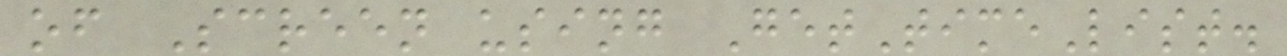of Screen using GetTimeList.
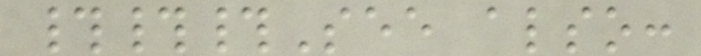###See also:
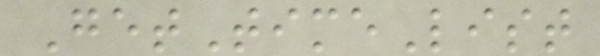GetTimeList
